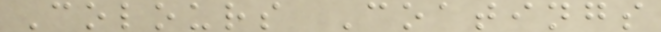Colours Coatings
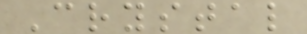Crystal
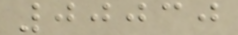00030
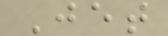Jet
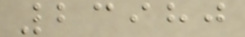23980
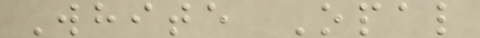White Opal
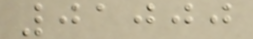01000
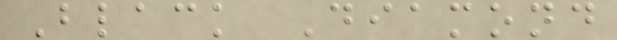Black Diamond
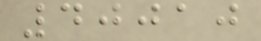40010
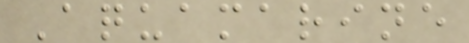Aquamarine
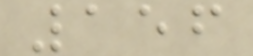156
